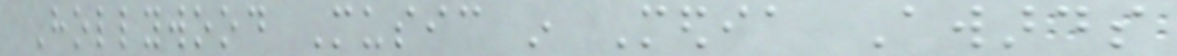Hollywood Music in Media Awards
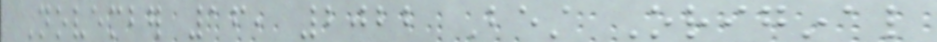November 16, 2022 Best Original
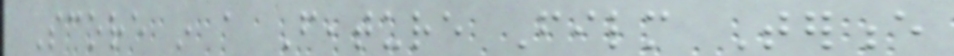Score in a Feature Film Terence
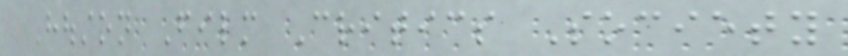Houston Film Critics Society
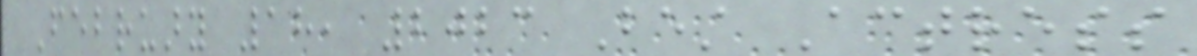February 18, 2023 Best Actress
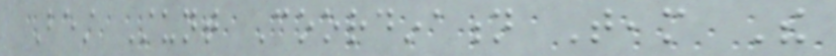Best Stunt Coordination Team The
